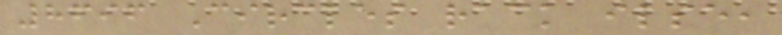8696 Circles rack ilse,
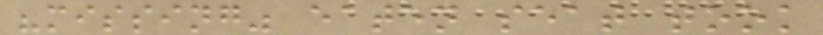"missing" eaten seat took
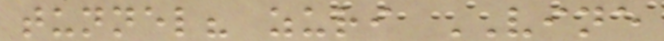tunnel? zuri VINE
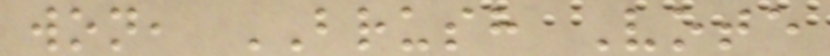won, BRUSH Vote
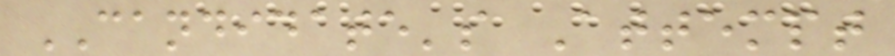CANDIDATE's Attempt
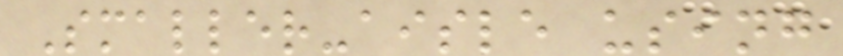Smaller-aisle using
